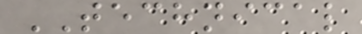TECHNICAL
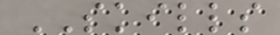SKILLS
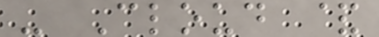- Cloud &
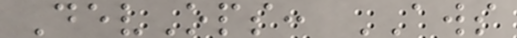DevOps: AWS
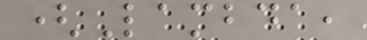(Lambda,
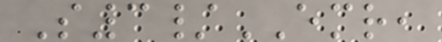S3/EMR,
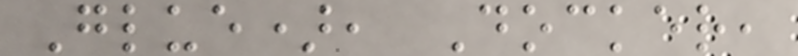Glue), Docker,
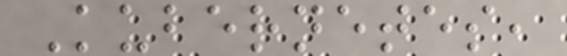Kubernetes,
